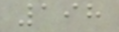198
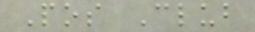Pos Club
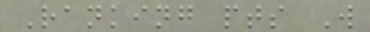Ranking pts W
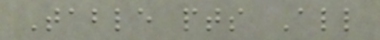Table pts All
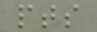pts
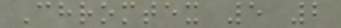Chromtex 5 2
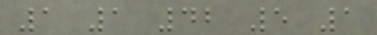1 1 42 5 1
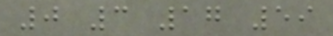0 3 17 59
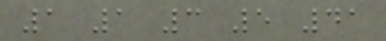1 1 3 5 41
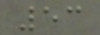53
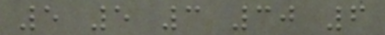5 5 3 30 6
